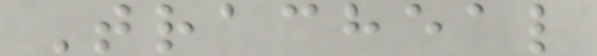Tracheal
